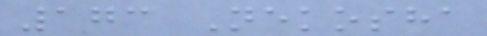173 Nekosha
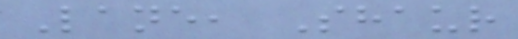Lane, Shaur
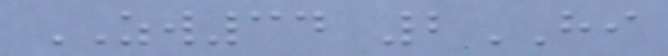ZW34 2HI
